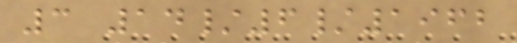3 14/6/1962
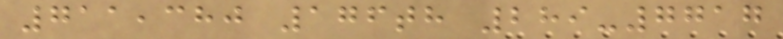711,380 176th 289-7717
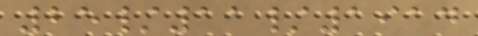25/11/1914
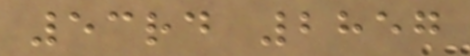53rd 2857
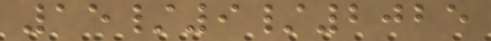15/9/2025
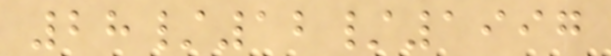28/12/1997
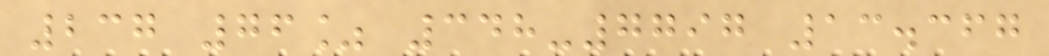237 76% 348-7797 13.367
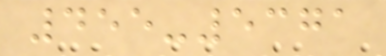455-5371
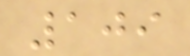109
